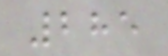285
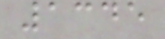1345
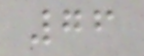76
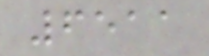6511
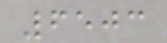6503
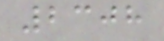2308
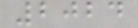2024
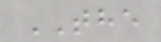THE
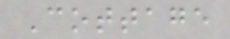Cottage
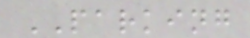PARKING
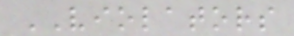VIOLATORS
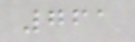761
